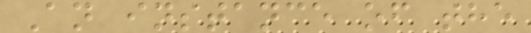An instance of the
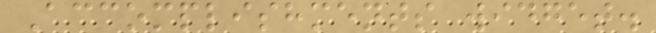Accomplishments widget.
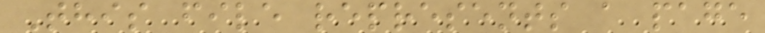This file represents a page
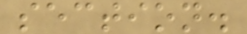section.
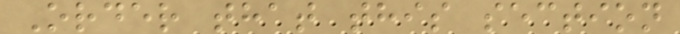Order that this section
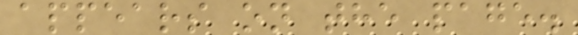appears on the page.
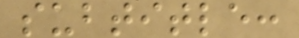subtitle:
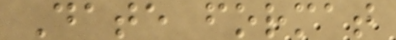Date format
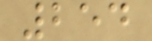254
